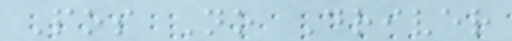Pos No Driver
